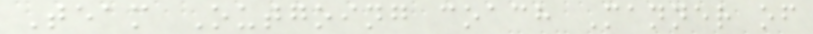Team Outgoing coach Manner of
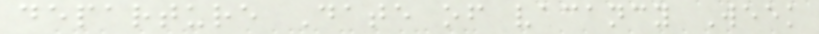departure Date of vacancy Week
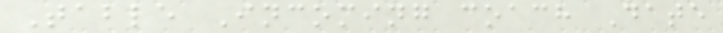Table Incoming coach Date
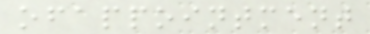ofappointment
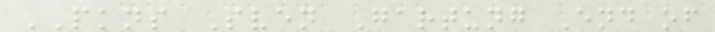PKNS Sven Gartung End of
